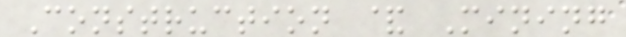Construction & Mining
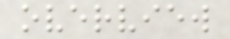overview
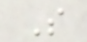S
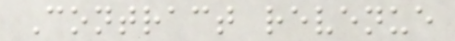Contract revenue
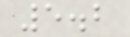5.2
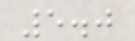5.0
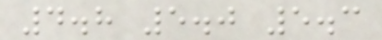4.8 5.0 5.3
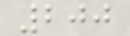200
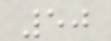50
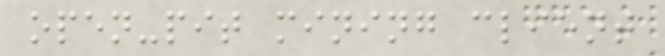open-pit mining client
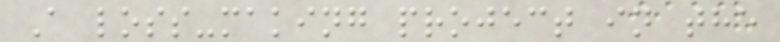A loss-making project in the
